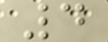4
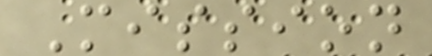Mission
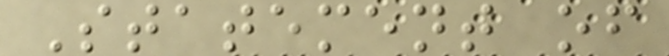Statement of
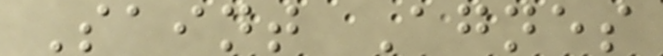Saint Agnes
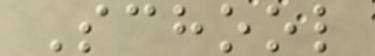School
